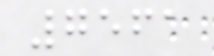7561
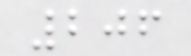206
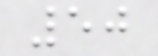50
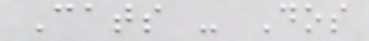Cats - Dos
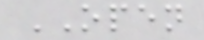OPEN
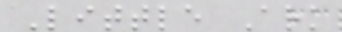Little Ark
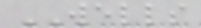WELLS
